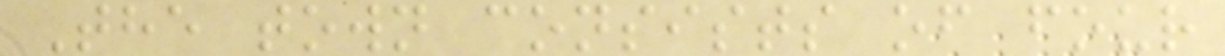The town consists of four
